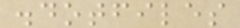.dotfiles
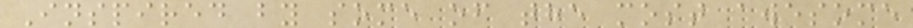Inspired by some of the most awesome
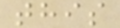this
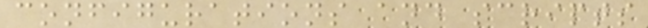configurations and scripts
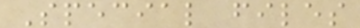Special files
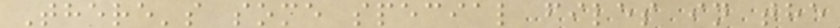There's some special files in the
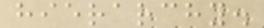hierarchy.
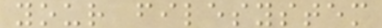your filesystem
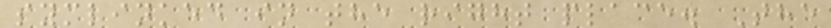symlinked in the right place. The
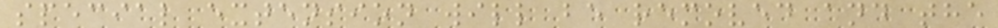special extension will be removed and the
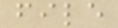file
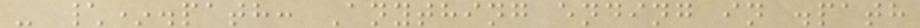- \*.path: Anything ending in .path
